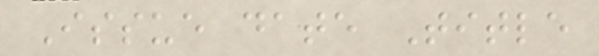Issue date Title
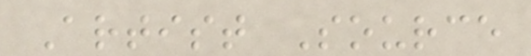Artist Source
